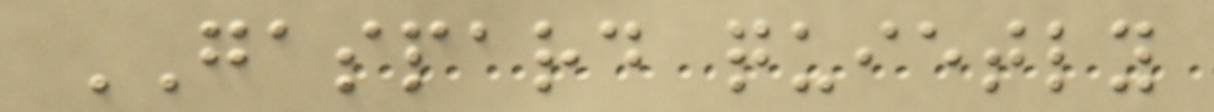GASPARD quietly
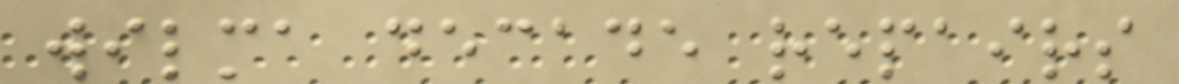wilma decade repairs
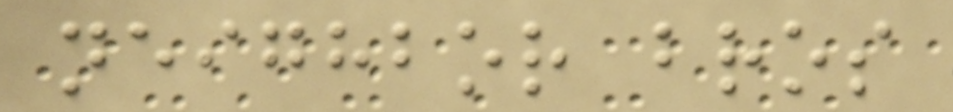neighbor bros
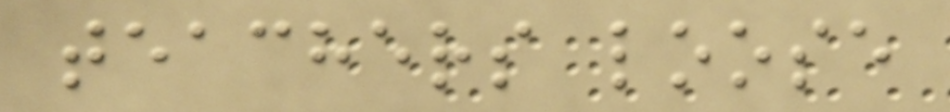teachers loose
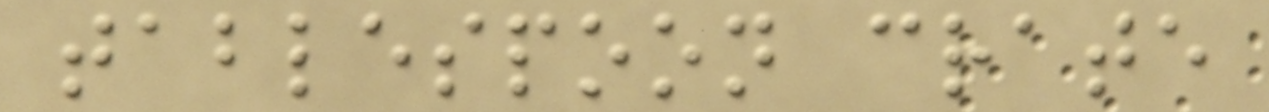tablespoon crate
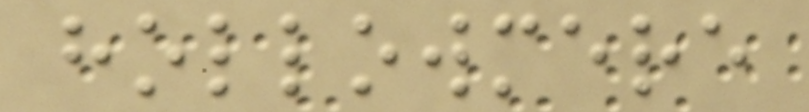hollowmere
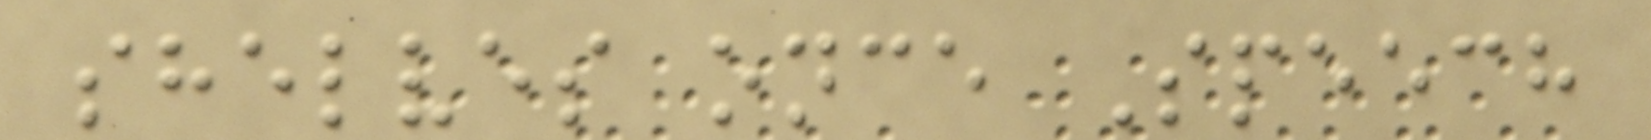shelves once Speech
